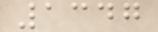1347
